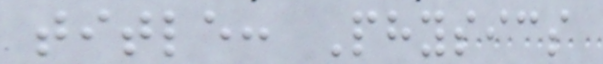title: Physics
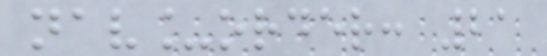nav_order: 21
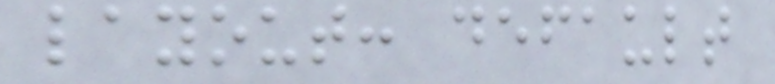layout: default
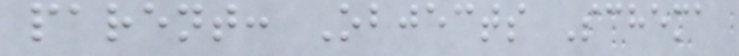parent: Objects Schema
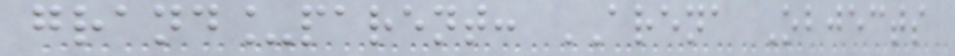grand_parent: ARENA Objects
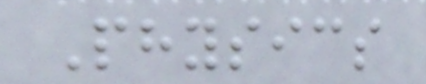Physics
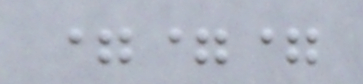===
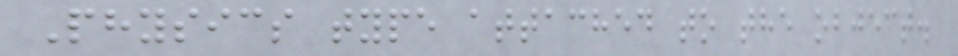Physics type attached to the object.
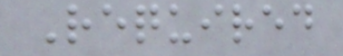Required
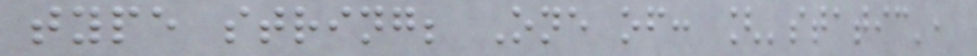type string; One of: ['static',
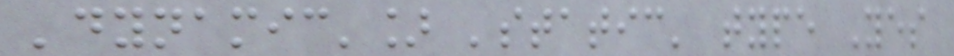'dynamic'] 'static' type Yes
